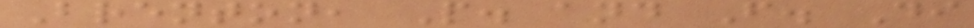Brenton, P. and F. Di
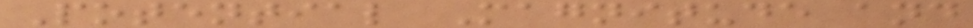Potential Magnitude and
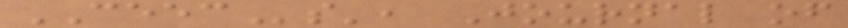CEECs', Journal of
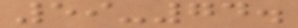59-74.
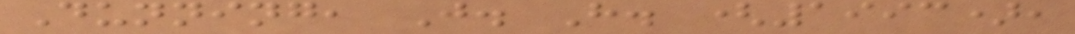Dunning, J. H. (1993),
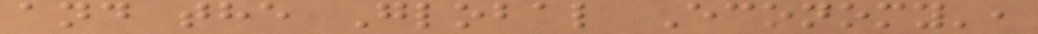and the Global Economy',
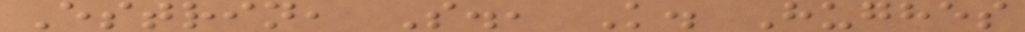Estrin, S., K. Hughes
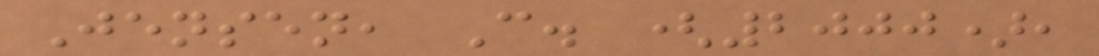Jensen, C. (2000),
